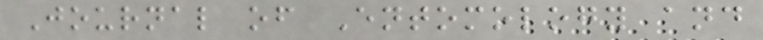Journal of Entomology and
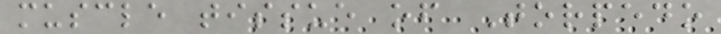muscle tissue of Torpedo
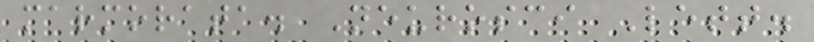marmorata. Neurosci Lett.
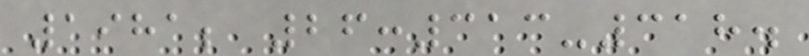1981; 26:313-318.
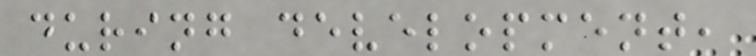during development,
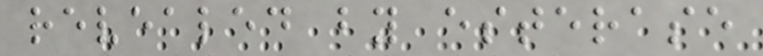revealed by esterase
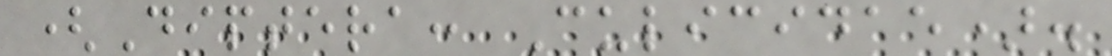(Diptera: Culicidae).
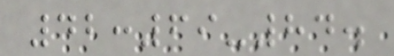42:69-84.
